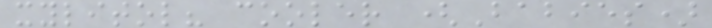xylitol? cooler (Babies)
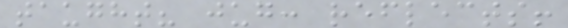taught? jug: reflects!
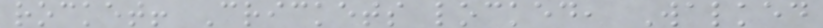rocket! Crickets locked, Walked
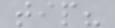tip?
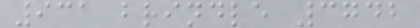931 brindle 3742
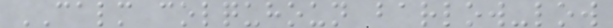CALM colquhoun barlow-low
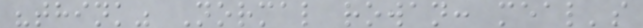"think" Normal rowan: meal's
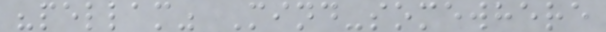"pellam" Mind-somewhere
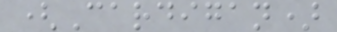(Cardigan)
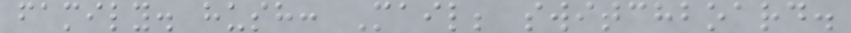family. hush: Mail; switchboard.
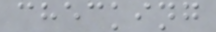checking
